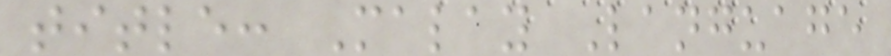title: Malay Language
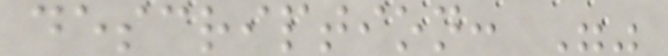description: ""
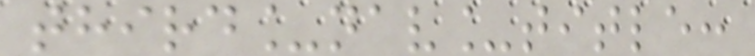third_nav_title:
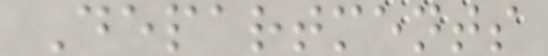Departments
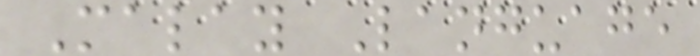Malay Language
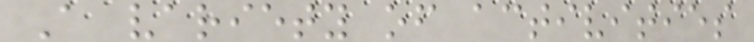A variety of activities
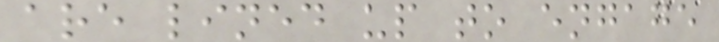are lined up to engage
